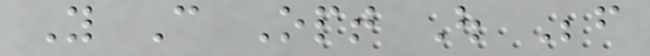You Can Opt Out Before
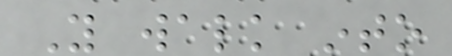You walk into
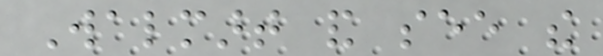Walmart and see the
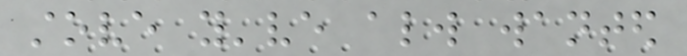stove you've always wanted
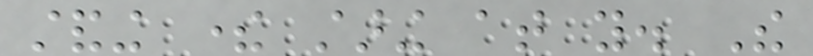standing there staring at you. The
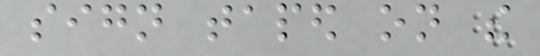sign taped on the
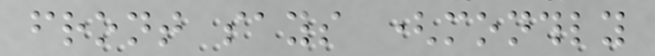front says (monthly
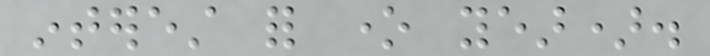interest for one year).
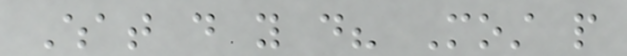What do you do? Most people
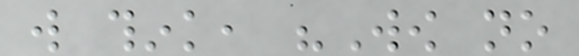will think, "Wow no
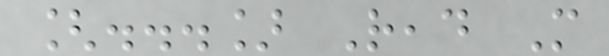[...] Read More
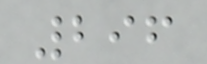296
